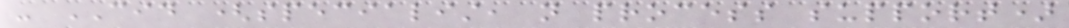- CID (specialist, not process support)
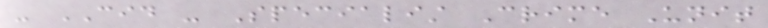- CID - Specialist Crime Unit
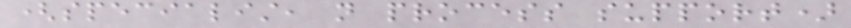(specialist, not process support)
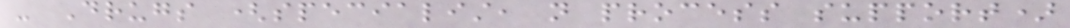- Drugs (specialist, not process support)
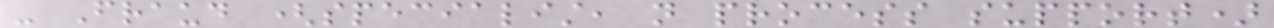- Fraud (specialist, not process support)
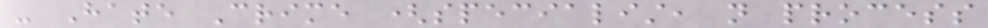- Hate Crime (specialist, not process
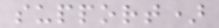support)
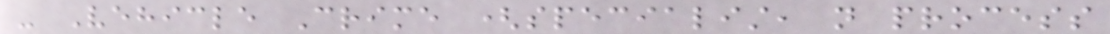- Vehicle Crime (specialist, not process
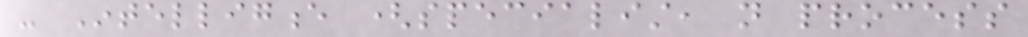- Intelligence (specialist, not process
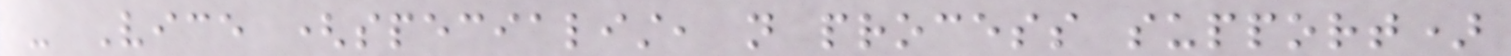- Vice (specialist, not process support)
